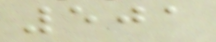501
